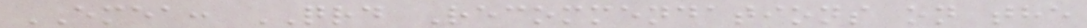EMEA: QRD Recommendations on the
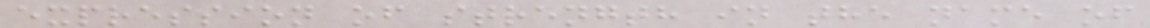expression of strength in the name of
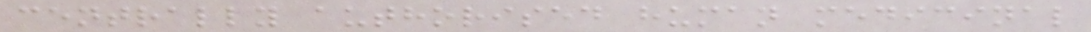centrally authorised human medicinal
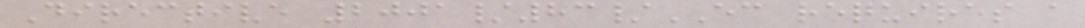Directive 2001/83/EC requires a
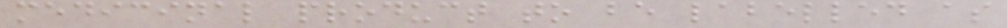medicinal product to be labelled as
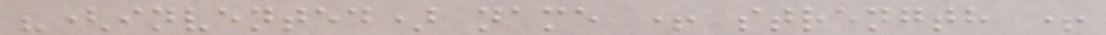"(invented) name + strength +
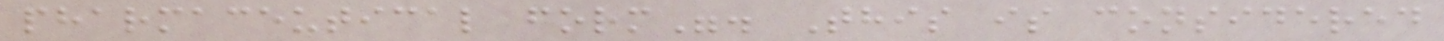pharmaceutical form". This is considered
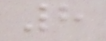8
